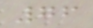76
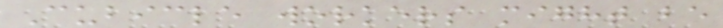Cubicle workers might be
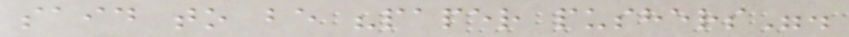said to be "paper pushers".
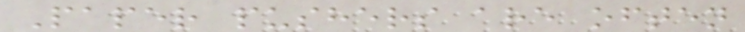Paper pushers are often
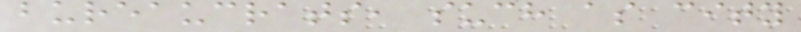bureaucrats, such as city
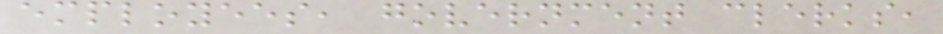employees, government clerks,
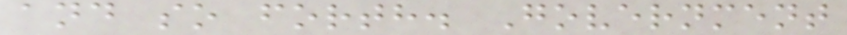and so forth. Government
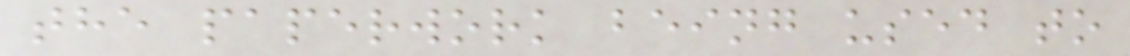the paperwork being used to
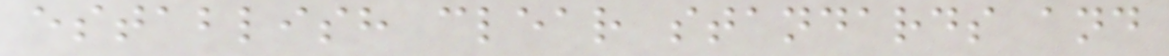establish clear standards and
